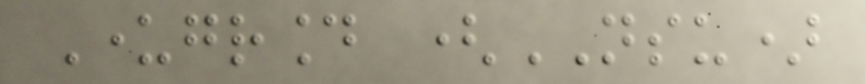Underground (NSU)
